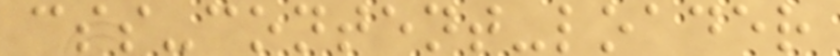css-content-loader
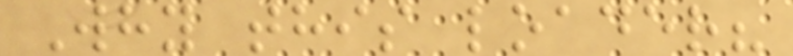Why this loader?
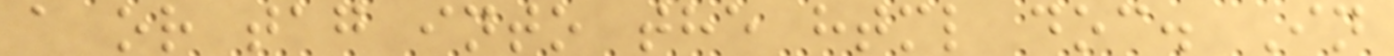a or tag into the html doc. In
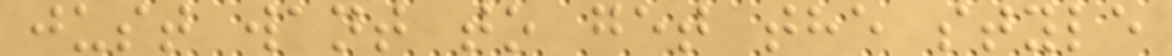just want to get the style
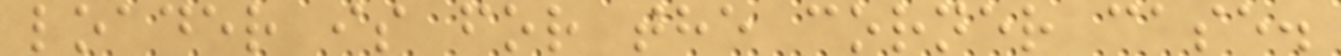loader is for the corner case.
